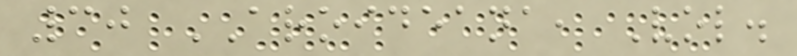30 AROIDEANA, Vol.
